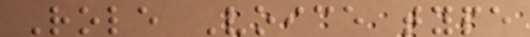Role Voice type
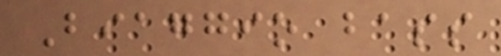Biaggio bass
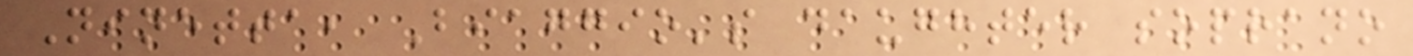Ninetta, Biaggio's daughter soprano
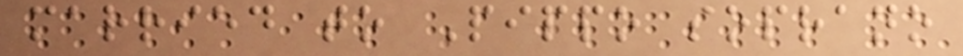married to Pippo soprano
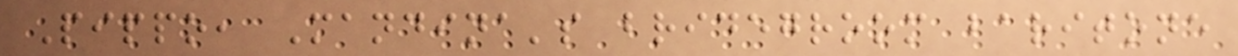Pippo, Mandina's bridegroom baritone
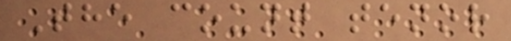The count tenor
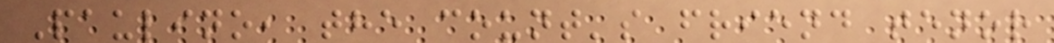Paulino, the count's friend tenor
